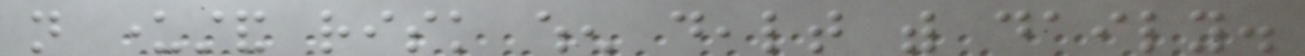not understand risk when dealt with daily.
